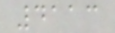4113
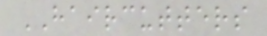HAIRCUTTERS
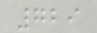729
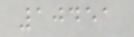10451
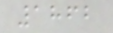1862
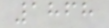1868
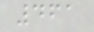461
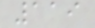119
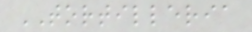TORTILLERIA
